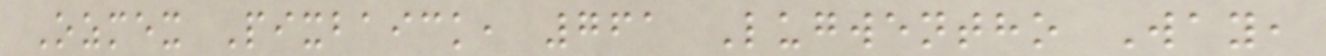Ozmex Pixbaick, 761 Lugwentho Way,
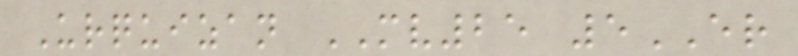Urquizan MV25 5ER
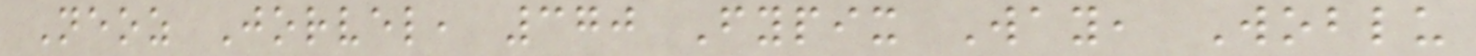Neoz Jorvel, 370 Fypix Way, Woblu
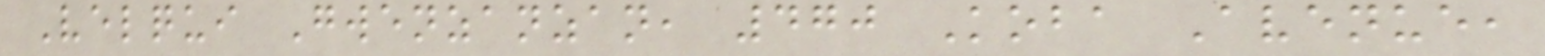Velqui Gwenzanzan, 470 Koba Avenue,
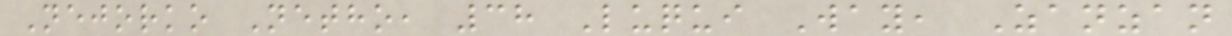Nejorko Netho, 38 Luqui Way, Zanzan
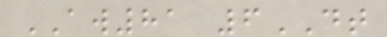AW81 6DT
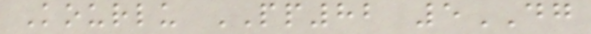Kourlu PP82 5DG
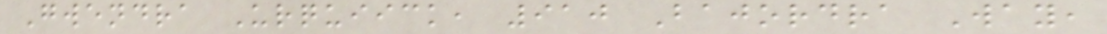Gwendra Urquiick, 910 Bajordra Way,
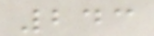243
